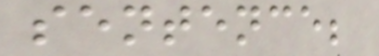sentence;
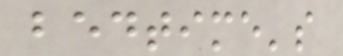bedtime's
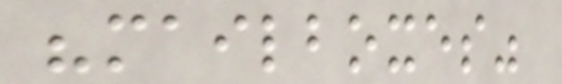"mailboxes"
